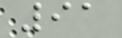91
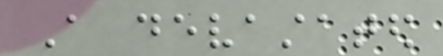A devastated
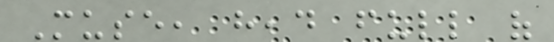Muse, head full of
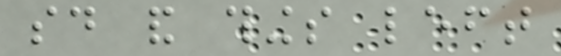said and things left
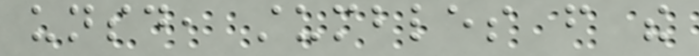unsaid, stumbles from the
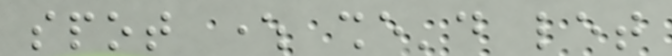spot where she'd let
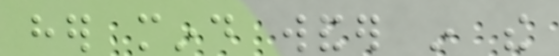her mind wander in the
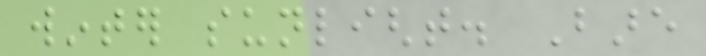winter sunlight. Bare
